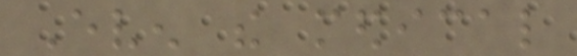Even the medical
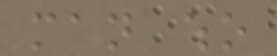man who
